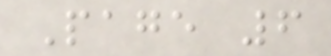Page 6
